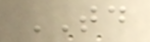TD
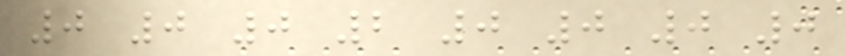0 0 0 2 0 0 0 0
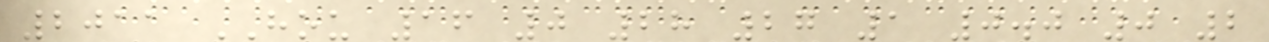2011 HOU 16 0 28 27 1 0.0 0 2
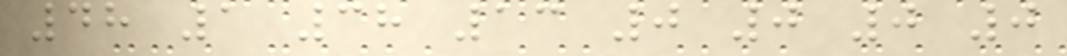48 1 38 13 0 0 0 0
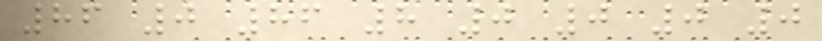86 0 86 8 0 0 0 0
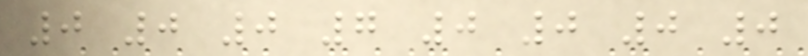0 0 0 7 0 0 0 0
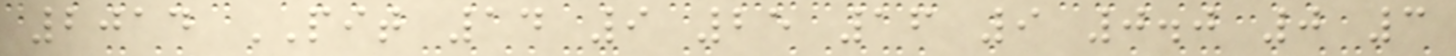2014 PIT 14 9 25 16 9 0.0 0 3
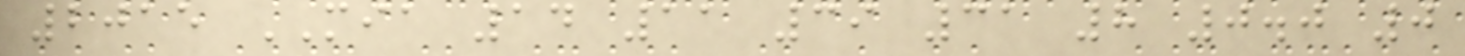2015 MIA 14 11 39 31 8 0.0 0
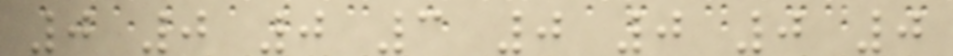0 0 0 3 0 0 0 0
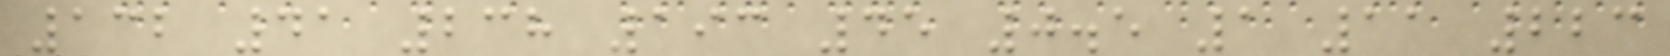132 41 238 193 45 0.5 1 11 223
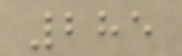285
